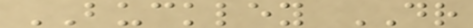BUCKLEY DR
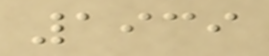1939
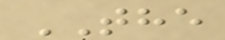THE
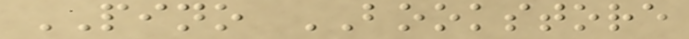PINO BOOKSTORE
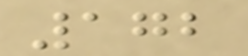172
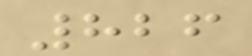826
